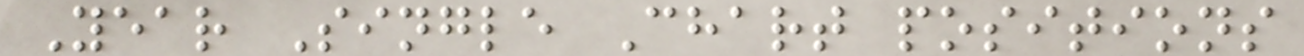Year Single Chart positions
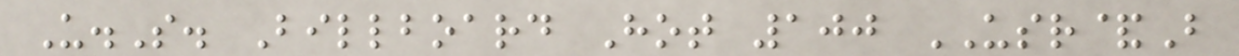U.S. Billboard Hot 100 USR&B
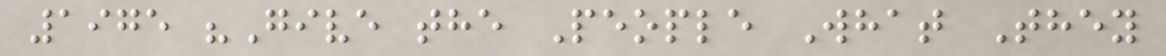1975 "Give the People What They
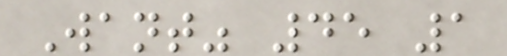Want" 45 1
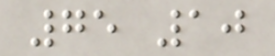75 10
